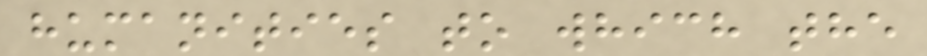humanities to which the
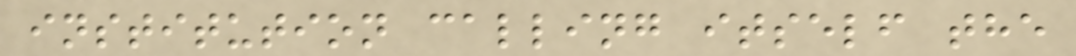institution calling itself the
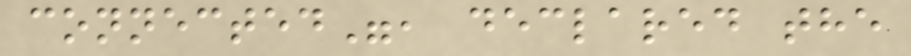connected", declared the
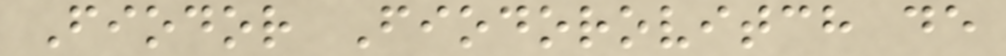Fiodor Fiodorovitch de
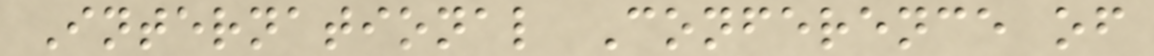International Conference of
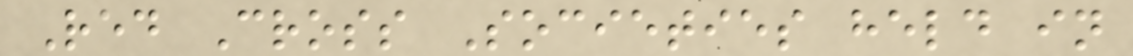Red Cross Societies held in
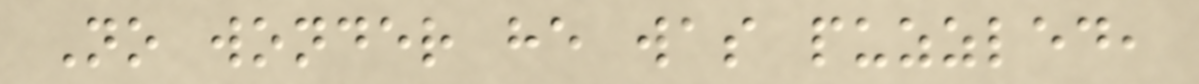No wonder he was puzzled,
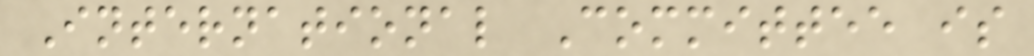International Committee is
